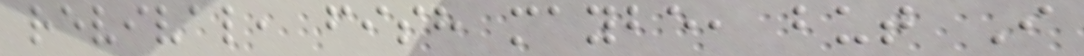revival, fish maybe, but I
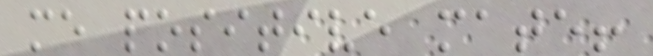me positive mate!
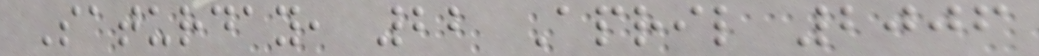Saturday, 22 April 2006
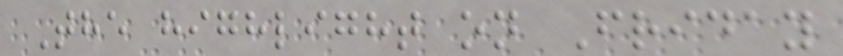The highlight on Friday
